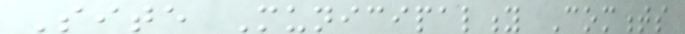Site Municipality Comments
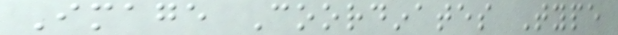Image Coordinates Type
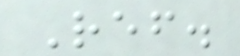Ref.
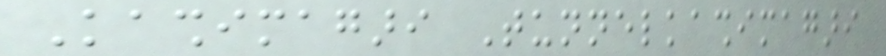Kashimagari Tunnelkashimagari
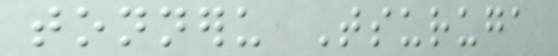tonneru Tsuruga
